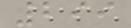299
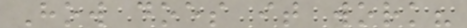How does it work?
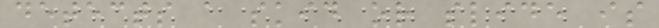detects a skid or slide is
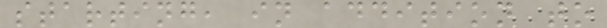starting, in addition to
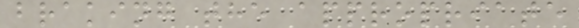braking the appropriate
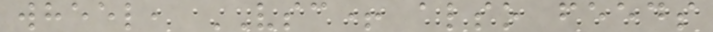wheel, VSC+ also feeds
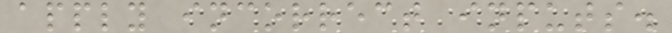apply incorrect inputs.
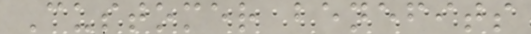Customer benefits
